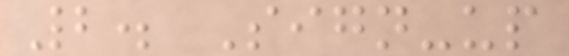2. Sign-up
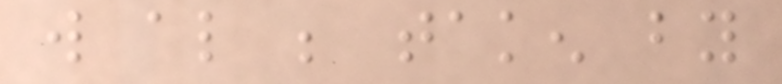will also be taken by
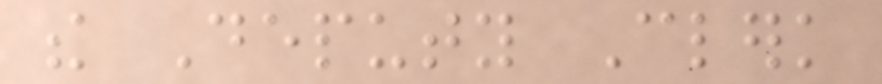the Deputy Clerk
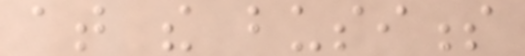at the business
